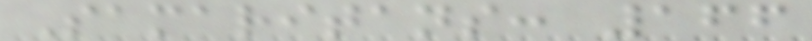Samaritans: 166
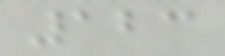123
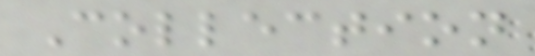Collection
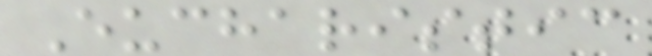Eucharistic
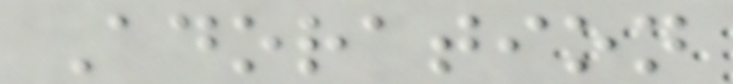Adoration
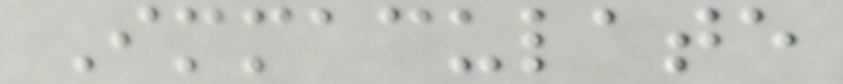Immaculate
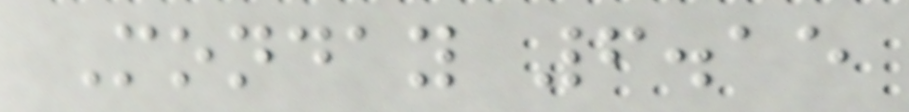Monday 6.15
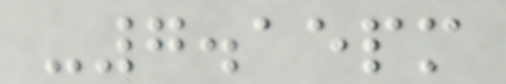-7.15pm
